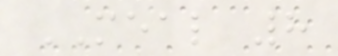MEAL 8
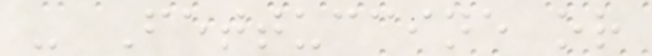- Fettuccine or
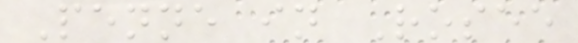Penne in Rosee
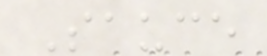Sauce
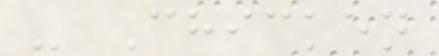- Chicken
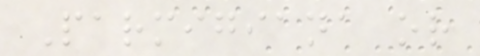Parmigiana or
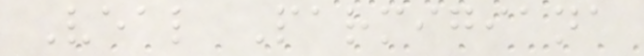Veal Parmigiana
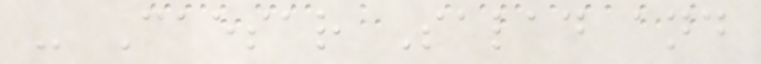- Caesar Salad and
